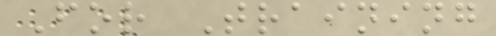For Training
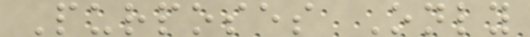Purposes Only
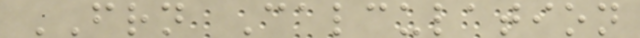FRN Calculation
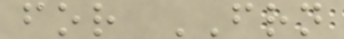for FRN
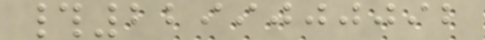#2299000092
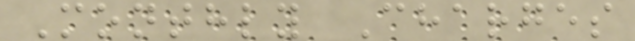Monthly Charges
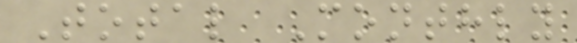Total Monthly
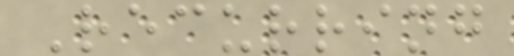Recurring
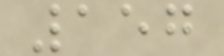157
